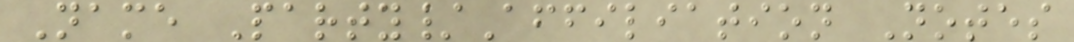Name Party/Affiliation Notes
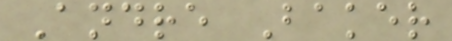Andre Baker
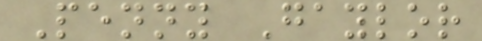Penny Gaylor
